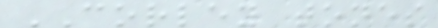CORLEY tones
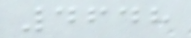4648
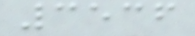3536
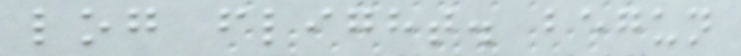log flight. begun
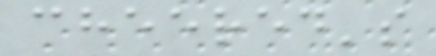cheered's
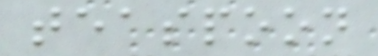teaspoon
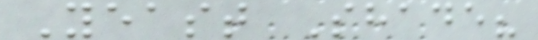Yeast Shade?
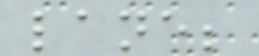lane;
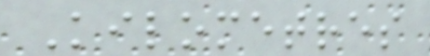Kilometres
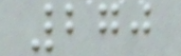270
